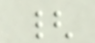{
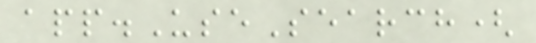app.UseSearch(
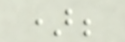);
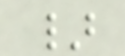}
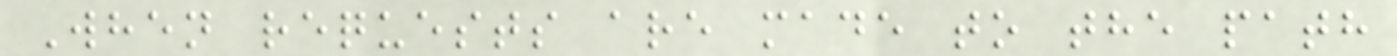When requests are made to the path
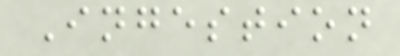Ingestion
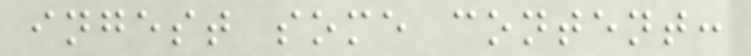ingest some content:
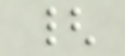{
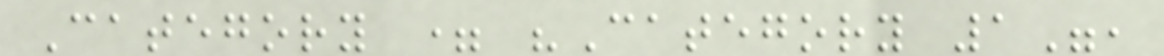Category = "Category 1",
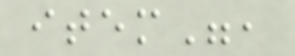item",
